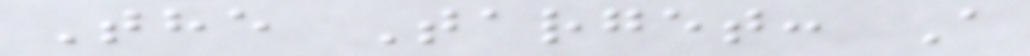The Target: A
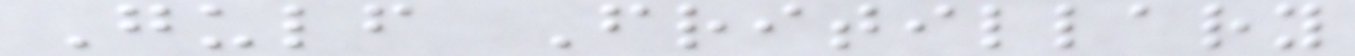Gulf Fritillary
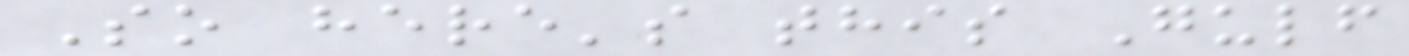So here's this Gulf
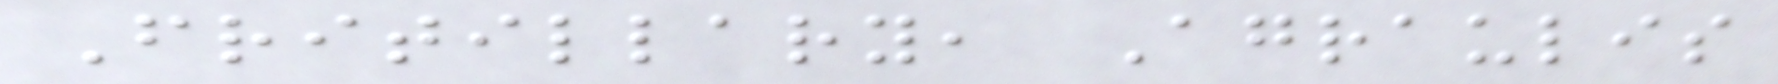Fritillary, Agraulis
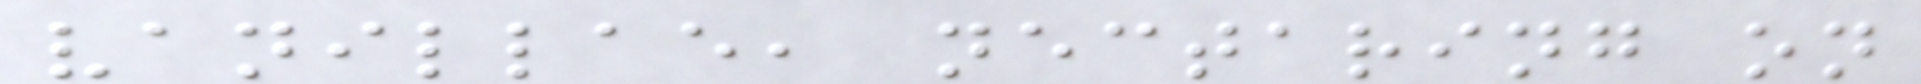vanillae, nectaring on
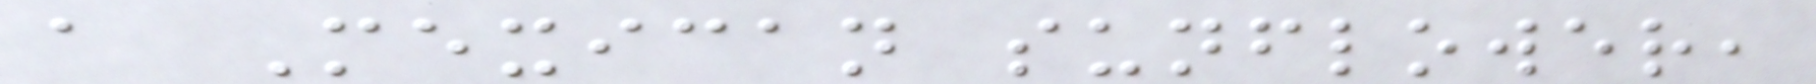a Mexican sunflower,
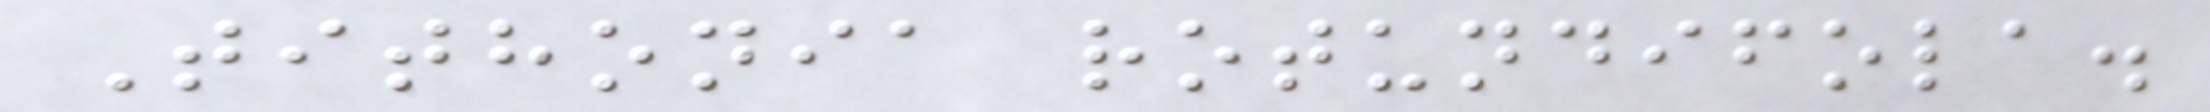Tithonia rotundifola.
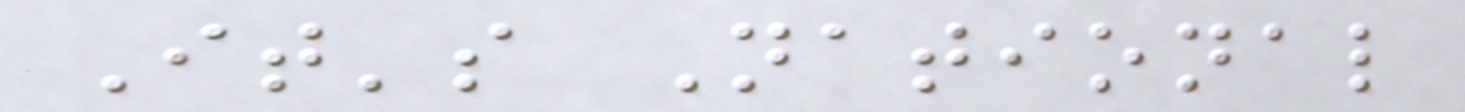It's National
